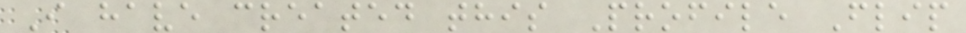I have created this Profile Flip
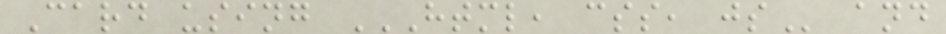Card using HTML, CSS, JS and
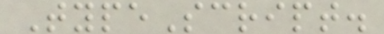TypeScript.
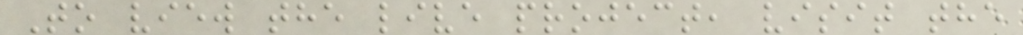To view the live project, visit the
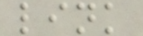link
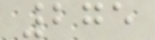275
